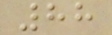88
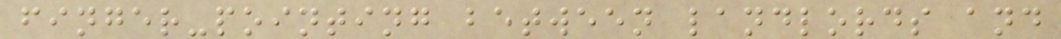finger-pointing between landlords and
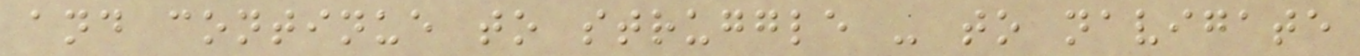and continue to struggle - to navigate
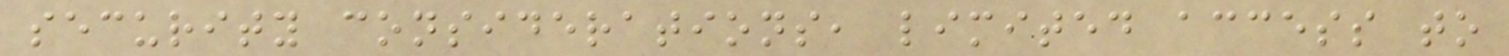security considerations, limited access to
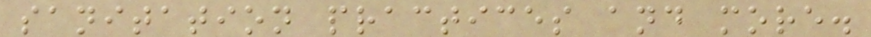sanitation practices and more.
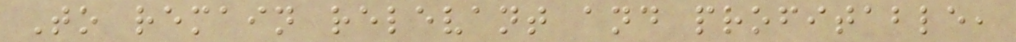To remain relevant and profitable,
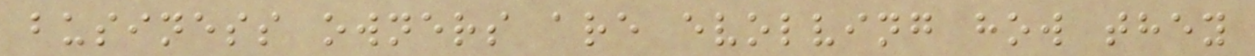business owners are evolving how they
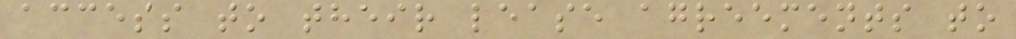access to their lease agreements to
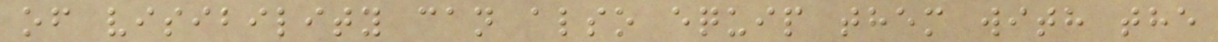of visibility can also equip them with the
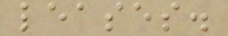leases.
